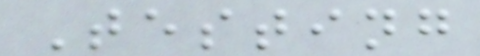Testing
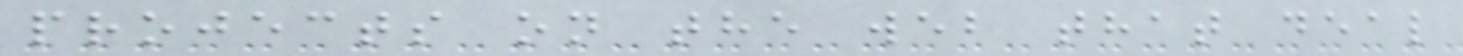projects on the web that deal
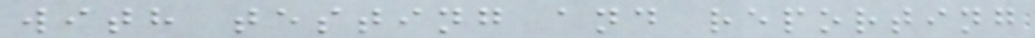with testing and reporting
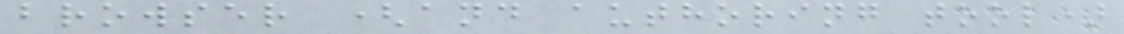browser (and authoring tool)
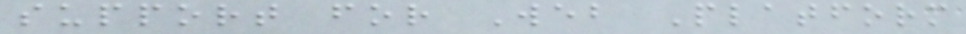support for Web Platform
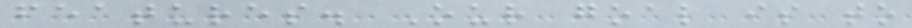features. Our goal is to
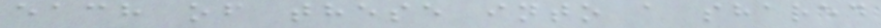each of these into a shared
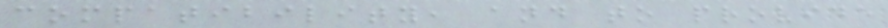compatibility, and to provide
